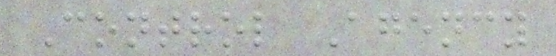Control Agency
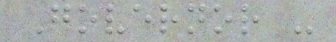Governor -
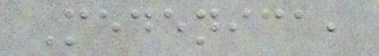Medenica,
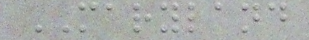MARYLAND
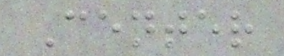Center
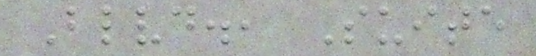Blvd., Suite
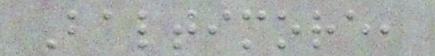Baltimore,
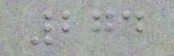274
